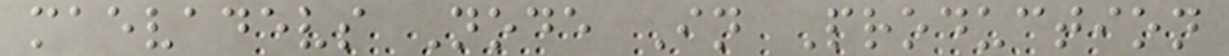maevadevs Node In Production
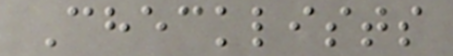Checklists
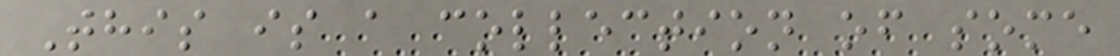This is a collection of some
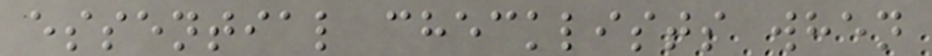essential checklists when
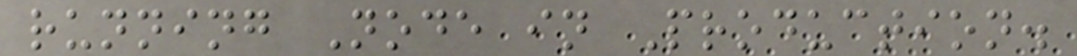running Node in Production.
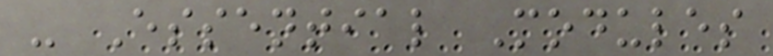- Essential Modules
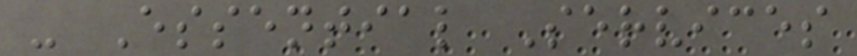- Essential Services
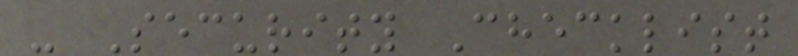- Security Checklist
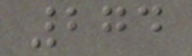274
